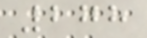278
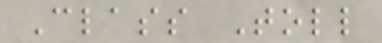Class Toll
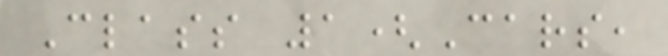Class 1(Cars,
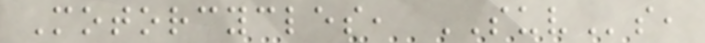Motorcycles, SUVs,
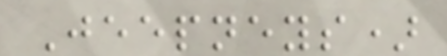Jeepneys)
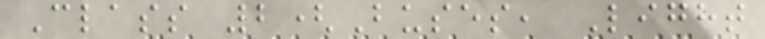Class 2(Buses, Light
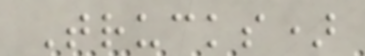Trucks)
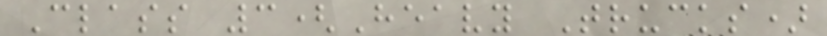Class 3(Heavy Trucks)
